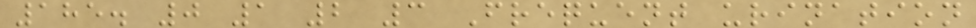185. 0 1 2 3 Frequent urination
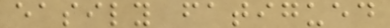easily fatigued
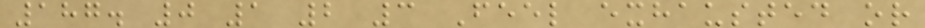187. 0 1 2 3 Feel exhausted or
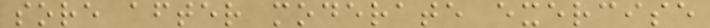sore after moderate exercise
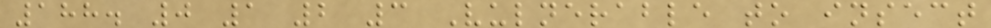188. 0 1 2 3 Vulnerable to insect
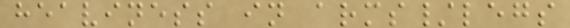heaviness in arms/legs
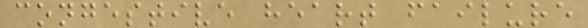congestive heart failure
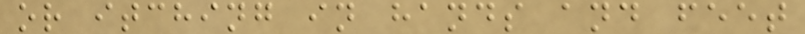or itching in hands and feet
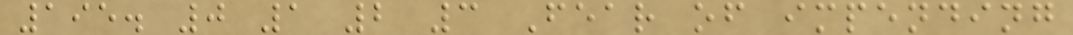195. 0 1 2 3 Fear of impending
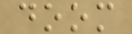doom
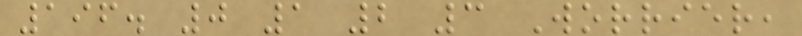196. 0 1 2 3 Worrier,
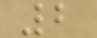2
